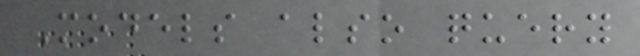Models also query
